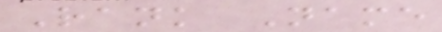Rank Name
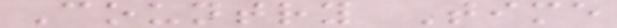Country Time
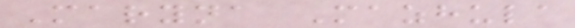Maryna Mazhula
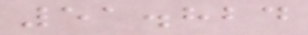51.824
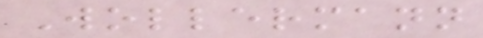Wollermann
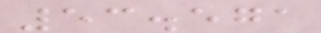53.571
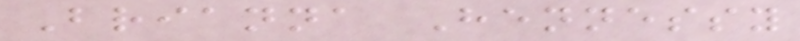Brianna Hennessy
